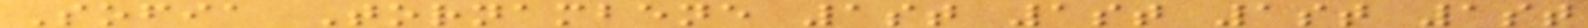Sofia Tornambene 1st 1st 1st 1st
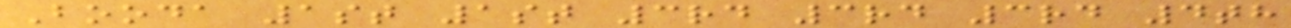Booda 1st 1st 3rd 3rd 3rd 4th
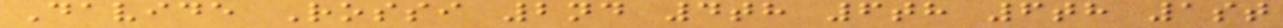Davide Rossi 2nd 4th 6th 6th 1st
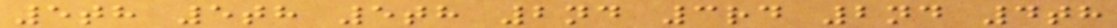5th 5th 5th 2nd 3rd 2nd 4th
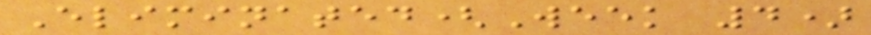Eliminated(Week 4)
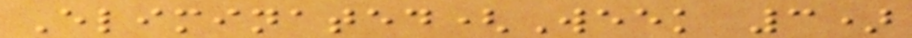Eliminated(Week 3)
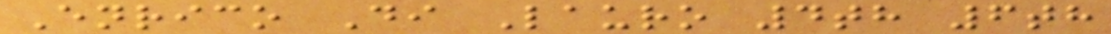Enrico Di Lauro 4th 6th
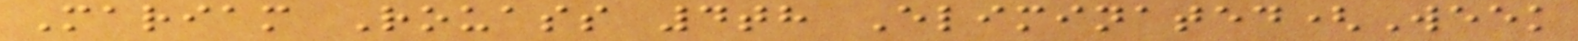Mariam Rouass 4th Eliminated(Week
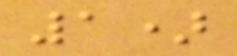1)
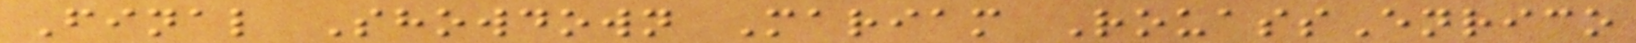Final Showdown Mariam RouassEnrico
